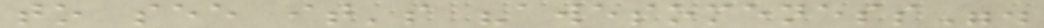to see it's "awesomeness".
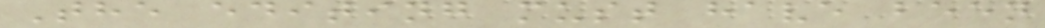The editing must have been
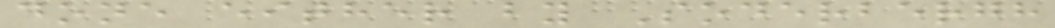done either by Soderbergh
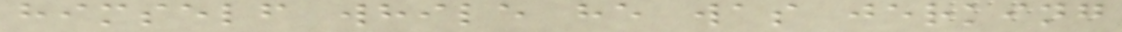himself while he was jerking
